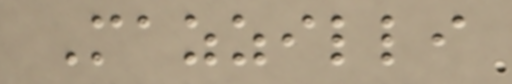Mazzilli
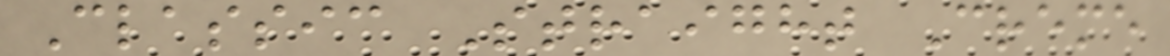Classic Straight Creme
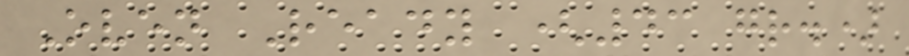Oven Ready (43 gr.)
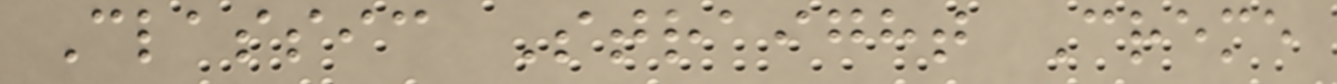Classic Straight Creme
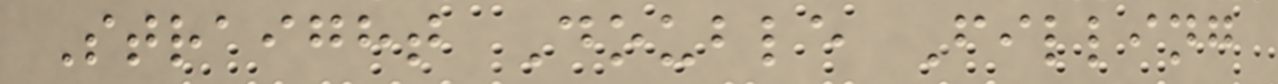Straight Double Filling
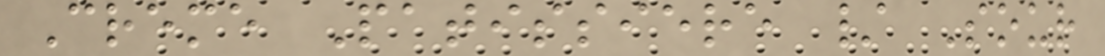Creme Patissiere / Sour
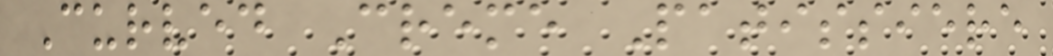Curved Creme Patissiere
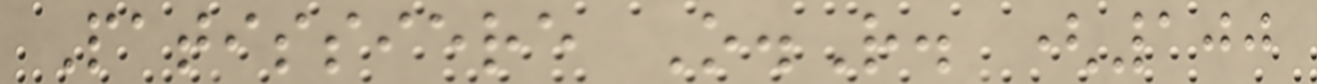Patissiere O.R. (100
